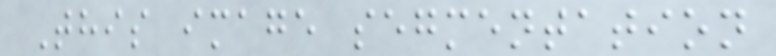This image segmentation
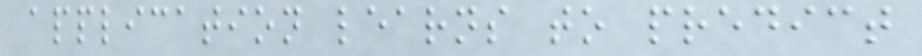application learns to predict
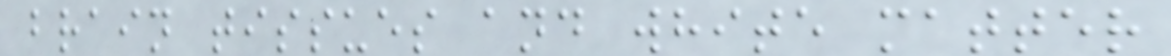brain tissues and white matter
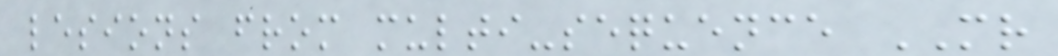lesions from multi-sequence MR
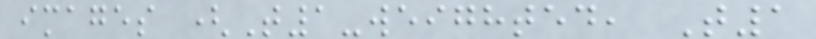images (T1-weighted, T1
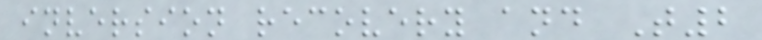inversion recovery and T2
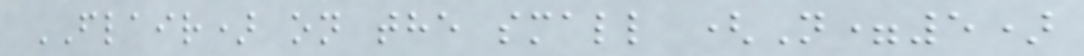FLAIR) on the small (N=5)
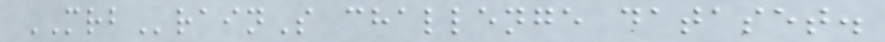MRBrainS challenge dataset.
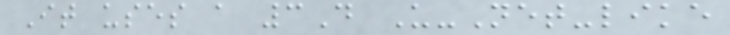It uses a 3D U-Net-like
